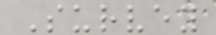Survey
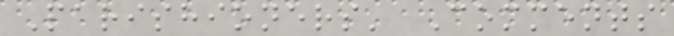Parishioners' Comments
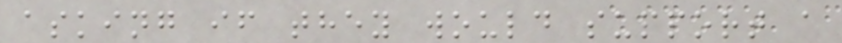asking if they would support a
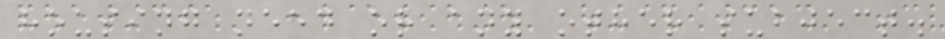housing need or any other subject.
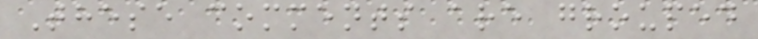These comments are grouped
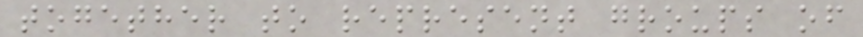together to represent groups of
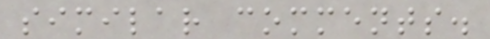similar comments.
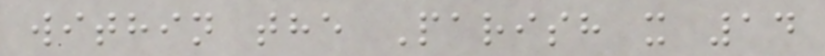within the Parish x 14
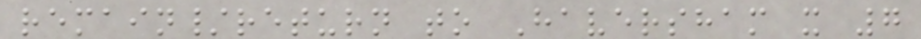remain/return to Haversham x 7
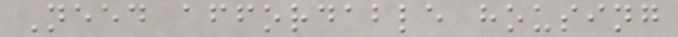Need affordable housing
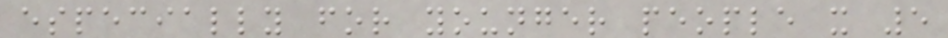especially for younger people x 5
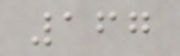167
